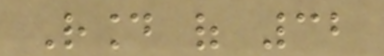Round of 32
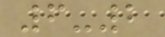6-2
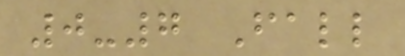0-7 Fall
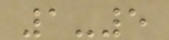1-5
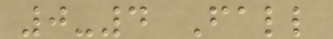0-4 Fall
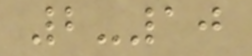2-10
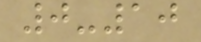0-10
